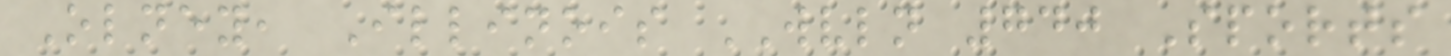Olney, Illinois WVLN 740 Sports
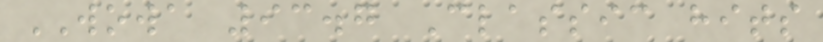WOWA 93.7 Classic hits
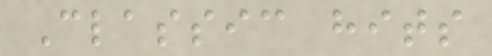Classic hits
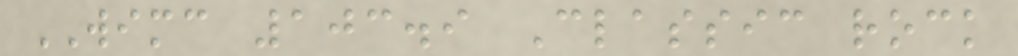WIMC 103.9 Classic rock
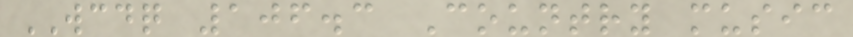WCDQ 106.3 Country music
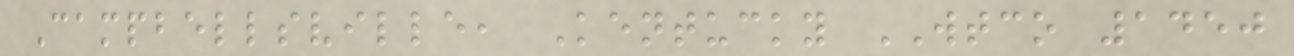Campbellsville, Kentucky WTCO 1450
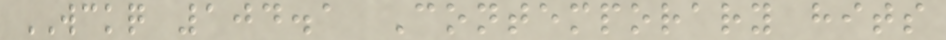WCKQ 104.1 Contemporary hits
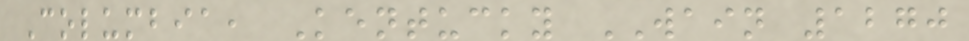Columbia, Kentucky WAIN 1270
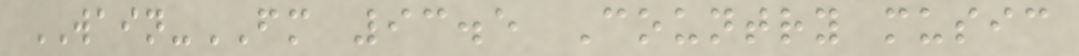WAIN-FM 93.5 Country music
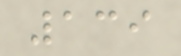139
